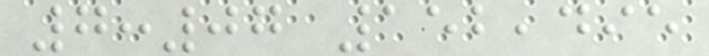7:07 152,495
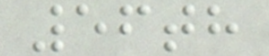56th
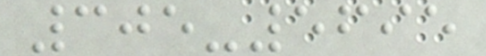305-5695
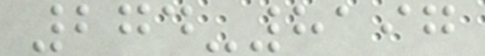274-8197
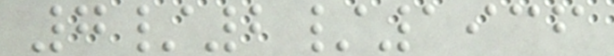7/2/1936
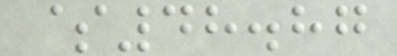$48.87
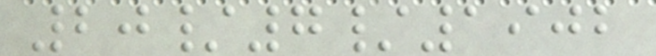20/7/1902
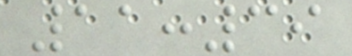11:39
